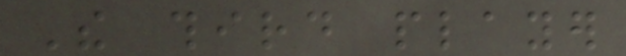The third player
